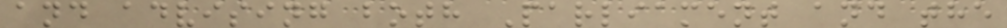and advising both Parliament and the
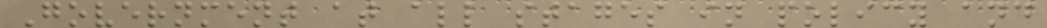Government at all stages in policy and
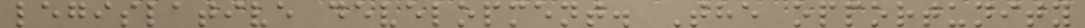legislative development. The opportunity
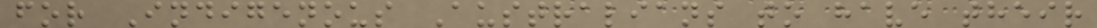for Indigenous Australians to have their
